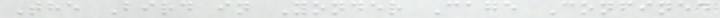The Bird in Yonder Cage Confined
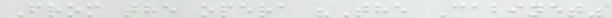From the opera "The Cabinet"
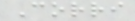Corri
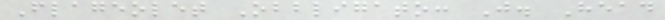Flageolet Obbligato: J. Head
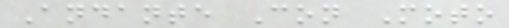Andante Con Moto
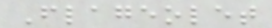Flageolet
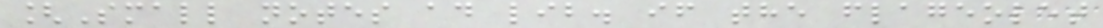[Small notes ad lib. if the flageolet
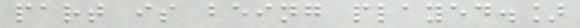part is being played.]
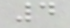4
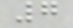7
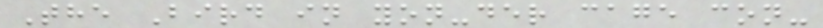The Bird in yon-der cage con-
